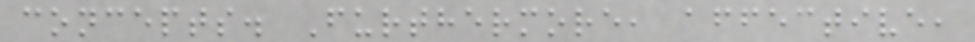concepts. Furthermore, affective,
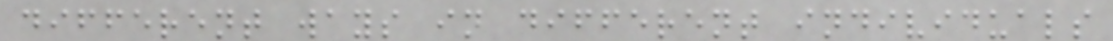different ways in different individuals
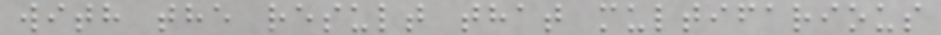with the result that multifarious
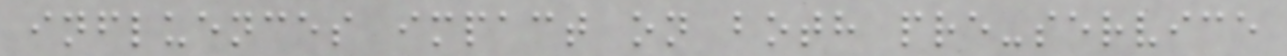influences impact on both pre-service
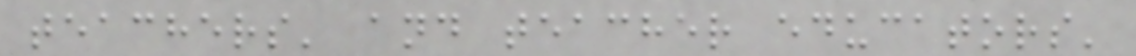teachers' and teacher educators'
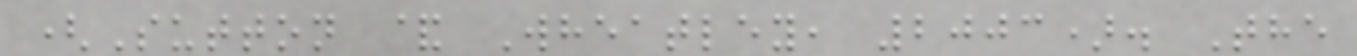(Sutton & Wheatley, 2003). The
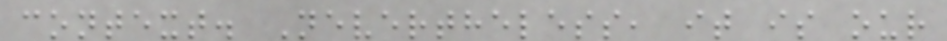context. Nevertheless, it is our
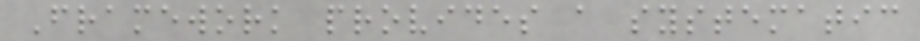Framework provides a systematic
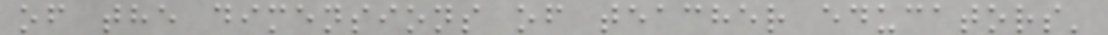of the dimensions of teacher educators'
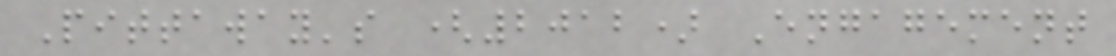Pittaway's (2012) Engagement
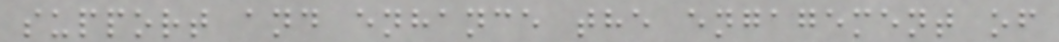support and enhance the engagement of
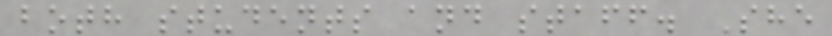both students and staff. She
